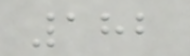182
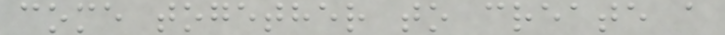come together to create a
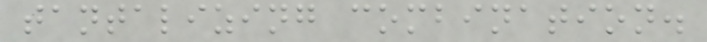tantalizing combination.
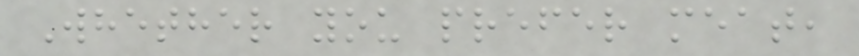Whether you prefer meat,
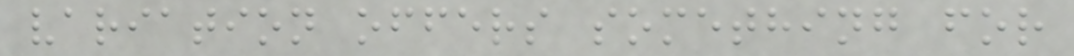variation offers something for
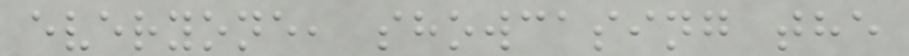everyone, showcasing the
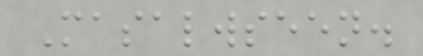Masalwseen.
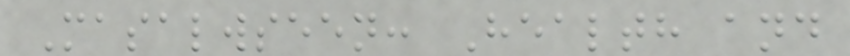Masalwseen: Health and
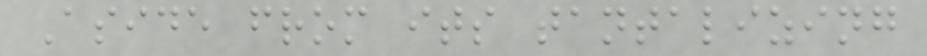Aside from its tantalizing
